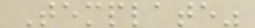Template"
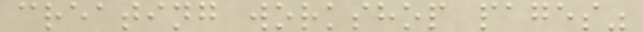creating workshop pages"
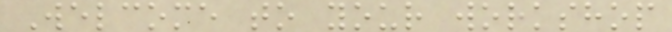Welcome to your workshop
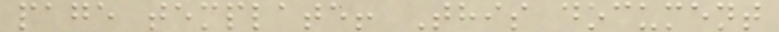page template! This document
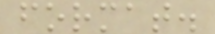format.
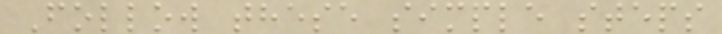Follow these simple steps
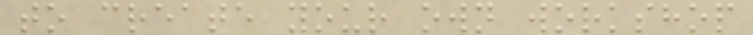to create your own workshop
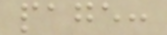page:
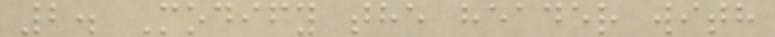2. Modify the header with
